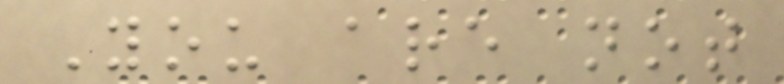You are not
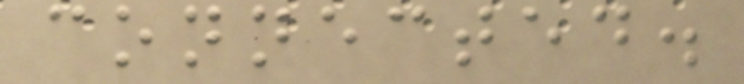connected.
